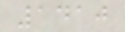1410
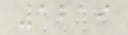1219
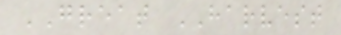GREAT HARVEST
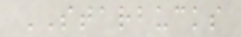STARBUCKS
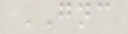GNC
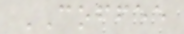COFFEE
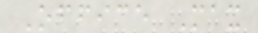Office Max
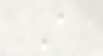A
